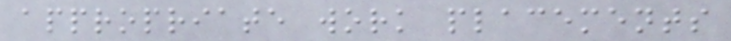appropriate work placements
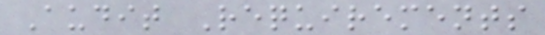Audit Requirements
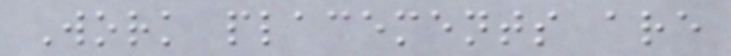Work placements are
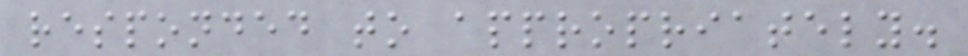responded to appropriately.
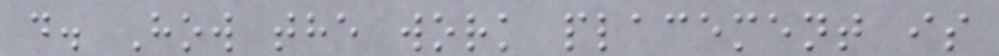d. How the work placement is
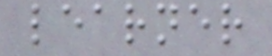learner
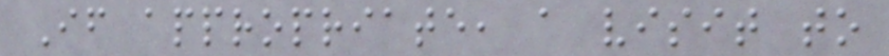If appropriate, a visit to
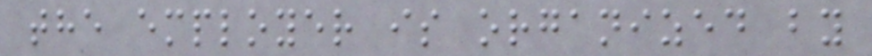the employer is organized by
